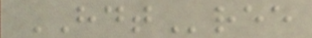HDTree
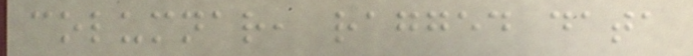columnar, ragged data
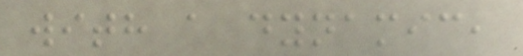with a dynamic,
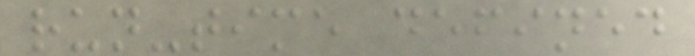run-time defined
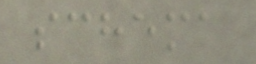schema
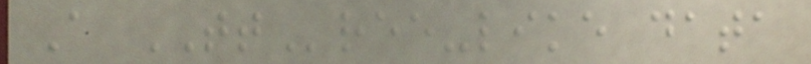A TTree-like data
